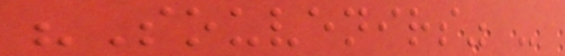"Souvenirs" -
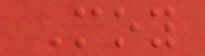Moy
